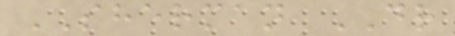SHERMAN DR
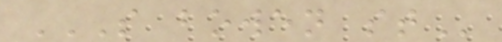S BOWEN ST
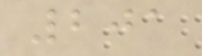201
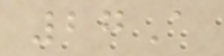27A
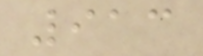913
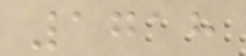1718
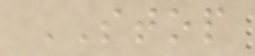STOP
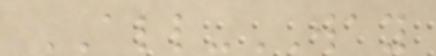ALL-WAY
